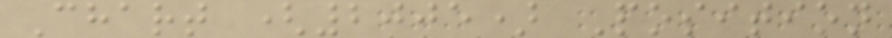Chart (2005) Position
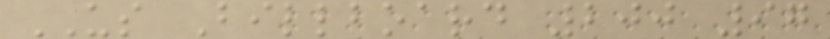US Billboard 200 97
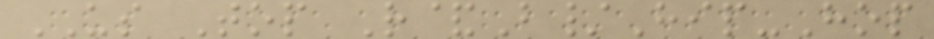US Top R&B/Hip-Hop
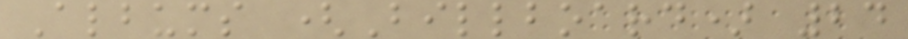Albums (Billboard) 24
